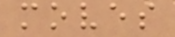moves
